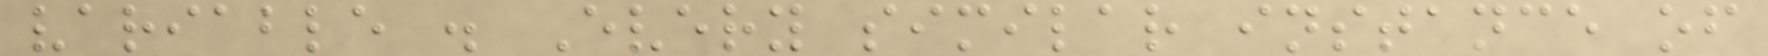variable . Every similar instance of
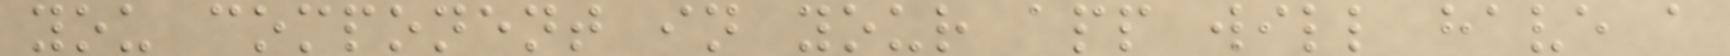you component in your app will have a
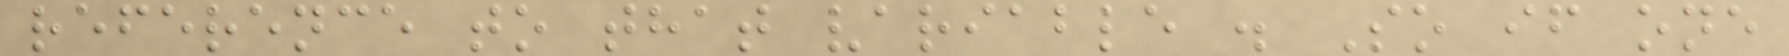reference to that variable . So if one
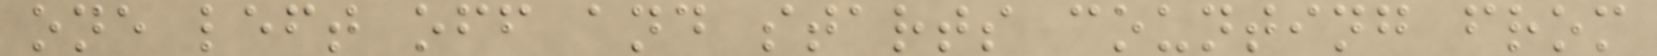one left off and starts counting from
